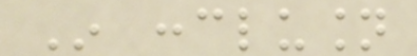In conclusion
